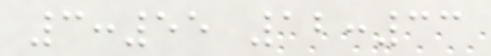3:55 12:33
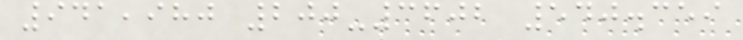941,980 200-3602 540.359
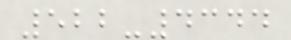522-4344
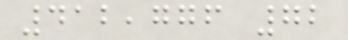412,776 72
